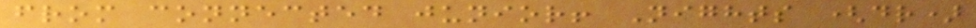from connected junior! Nights (dr)
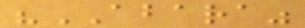"ABARA"
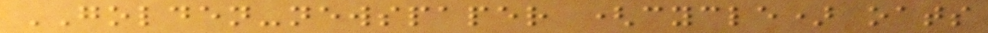GOLDEN-newspaper (cycle) oats
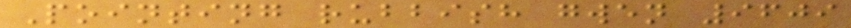Pointing rubbish gwen 9609
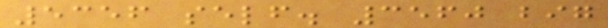5356 self. 3560 big
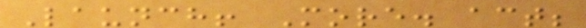Launch! More. act;
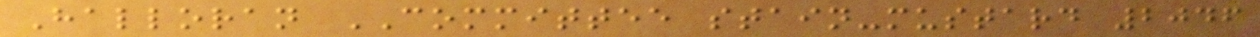Halloran COMMITTEE stain-mustard 2046
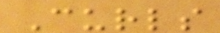Curls
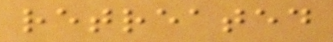retreated
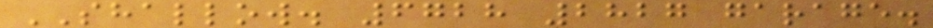SHALLOW. 6728 2827 garage.
